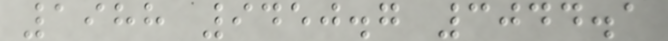1988 9450.7 3044.1
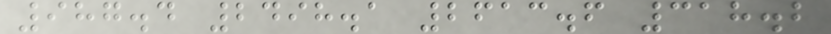987.4 2498.1 2613.6 318.2
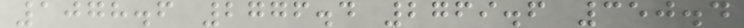1078.6 2776.4 2769.6 350.4
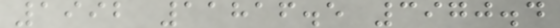1992 11816.5 3970.4
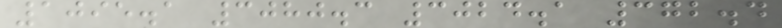1095.1 3080.3 3024.1 372.4
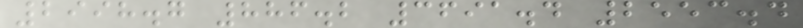2998.7 886.2 3691.4 2553.4
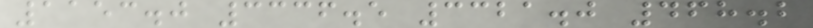1153.0 3336.5 3321.0 468.2
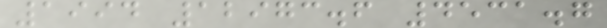1994 12973.6 4531.7
